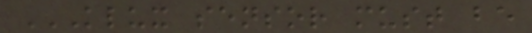KLUX SENSOR MUST BE
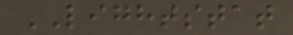LIGHTSTAT
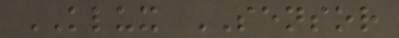KLUX SENSOR
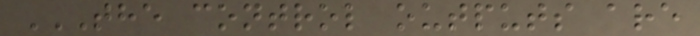THE CONTROL OUTPUTS ARE
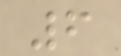6
